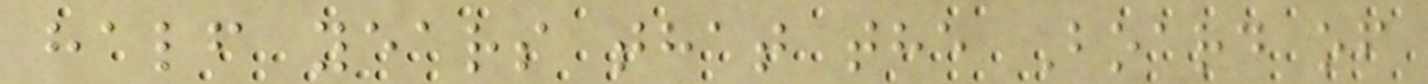half years that the Board of
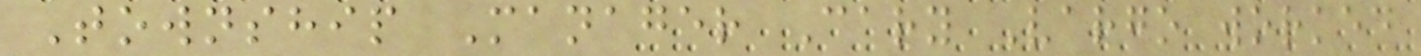Township Manager Cary Vargo worked
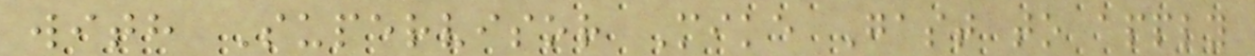with Supervisor Mike Gast to apply
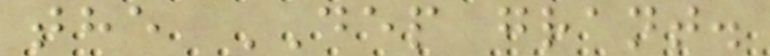the DEP grant.
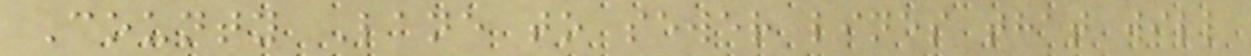County Lane to sewer lines that will
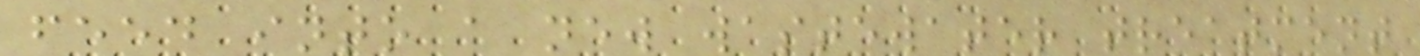feed into a new wastewater treatment
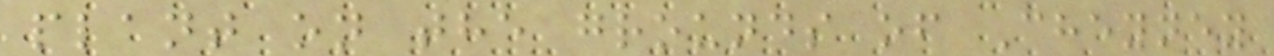plant on the grounds of Cheyney
